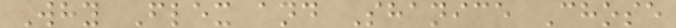Why Flex and Shanice Chose
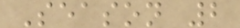Season 2
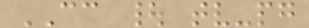CC | tv-pg
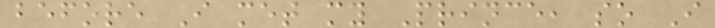before I met my Prince, so I
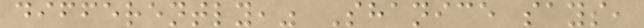differently," Shanice says,
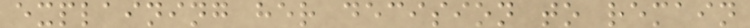explaining her decision to remain
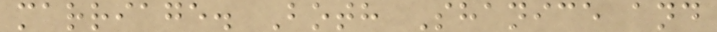marriage. Both Shanice and
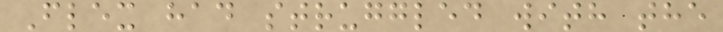Flex had struggled with the
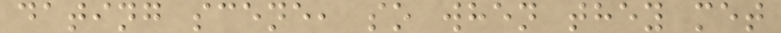dating scene, so when they met
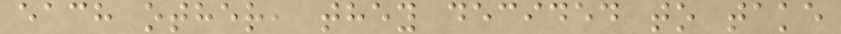each other, they decided to take
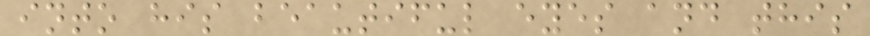into his beautiful eyes and this
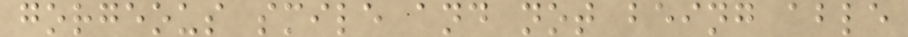gorgeous smile and not being able
